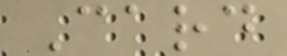Card
